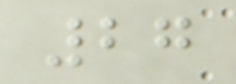27
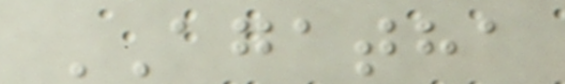AGATHA
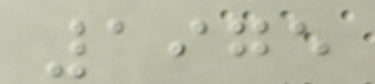1975
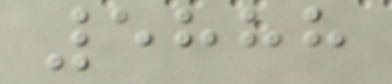5888
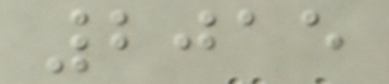2015
